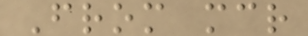From mcr
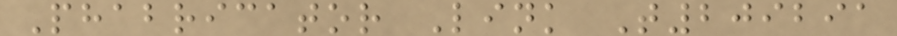Phabricator Link T209291
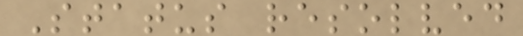Status resolved
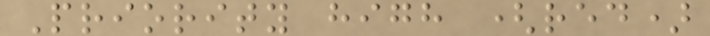Priority high (red)
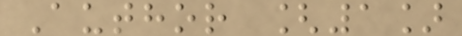Author [1]
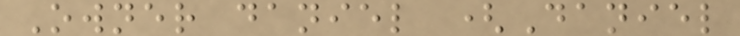Owner daniel (Daniel
